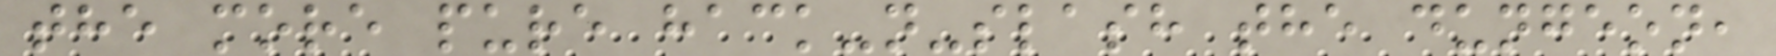the more pure hack-n-slash the dungeon,
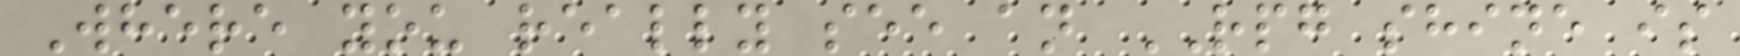Where you really see an RPG shine is
